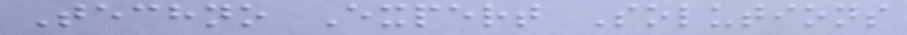Techno Expert Solutions
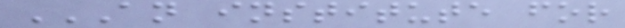AN INSTITUTE FOR
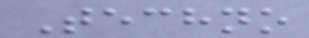Techno
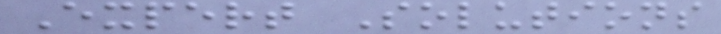Expert Solutions
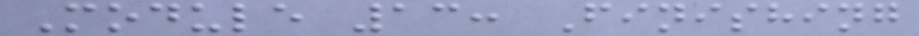Module 13: Finishing
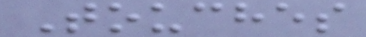Touches
